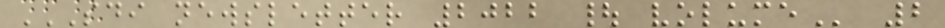SDI NEWSLETTER 2022 | VOLUME 2
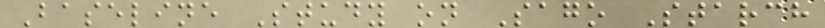Baseline Study on Sago Starch
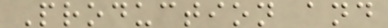Production and
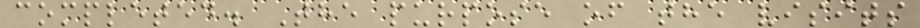completed. The purpose of the visits
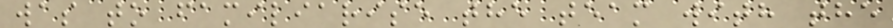was to familiarise the team with the
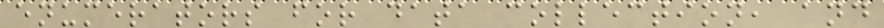enumerators for data collection, and
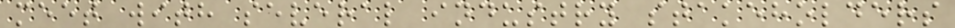meet with several industry stakeholders
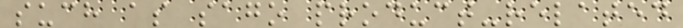such as sago product-related
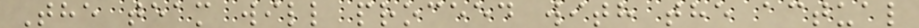The team will proceed with the actual
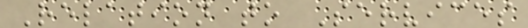Relation to Services
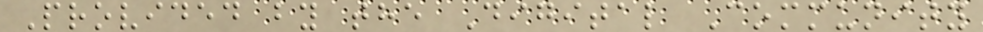Provided by the Digital Community
